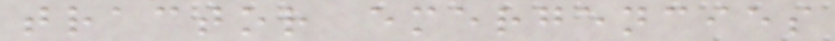tractor emergencies
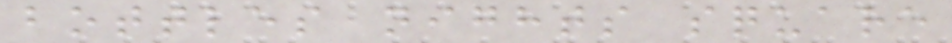bottles nights square
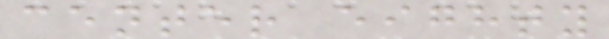center eighty
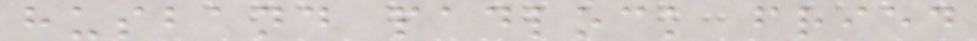husband padlock fried
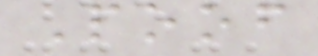Poof
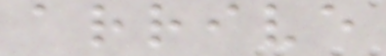arrive
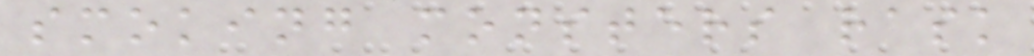smoking monsters rask
